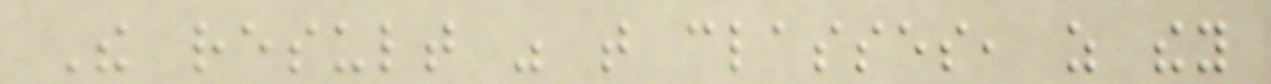The result was that classes, as they
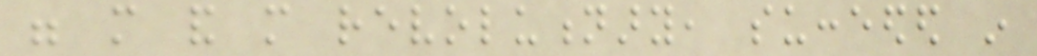were more and more revolutionary, succeeded in
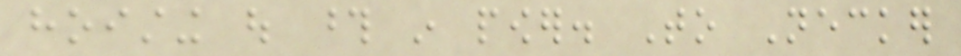hoisting out those in power. To Necker
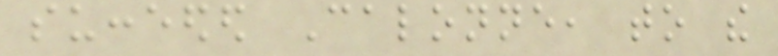succeeded Calonne, to the
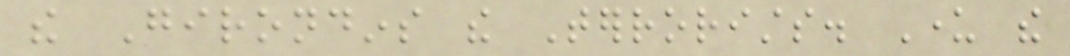the Girondins the Terrorists. Under the
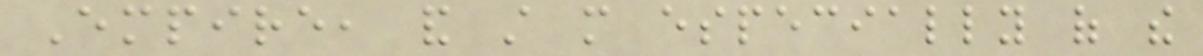Empire, and still more especially of the
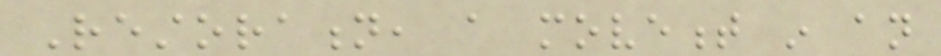Restoration, a movement in an
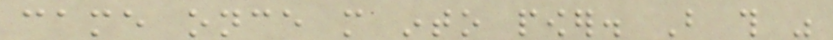came once more into power. But this was
